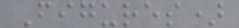Figures)
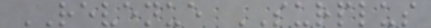REVENUE SURPLUS
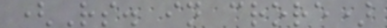(Rs. in crore)
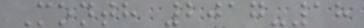Month 2017-18
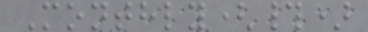Monthly(#)
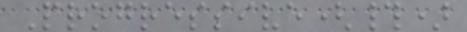Progressive(#)
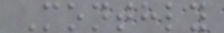Monthly
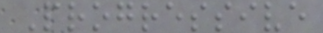Progressive
